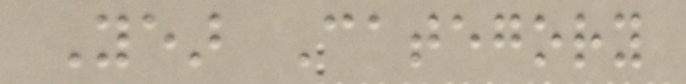Year Category
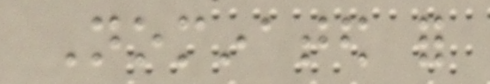Nominated for
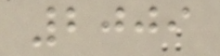2009
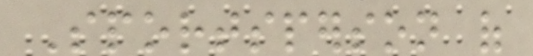Sportsperson of
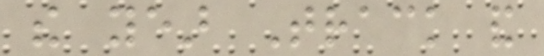the year Track and
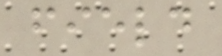field
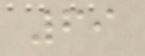69
